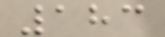183
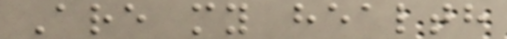Are my health
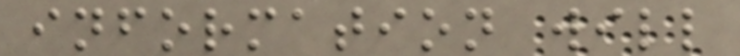information will
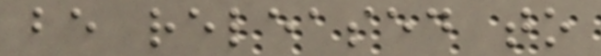be released to
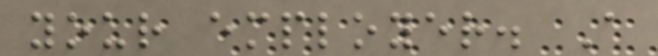your employer. A
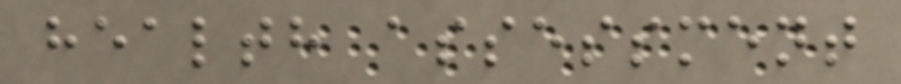health assessment
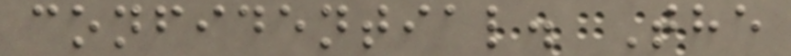confidential. The
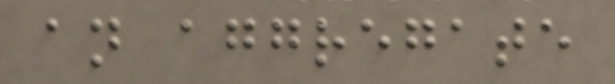an aggregate
